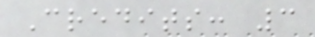Credits: 3
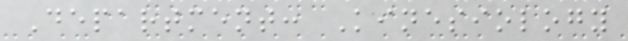Department: Kinesiology
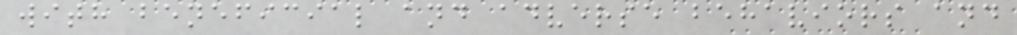with beneficial and adverse behaviors and
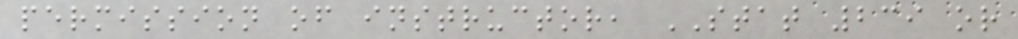permission of instructor, STAT 239 or
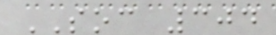SOC 304
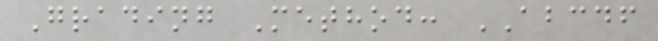Grading Method: ABCDF
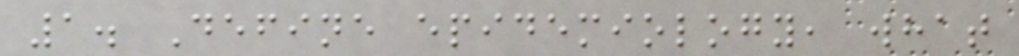1. Define epidemiology, what
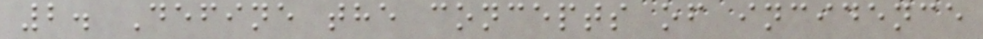2. Define the concepts of incidence
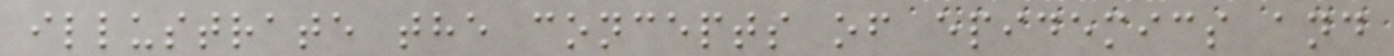illustrate the concepts of epidemics and
